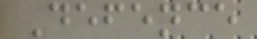Defence
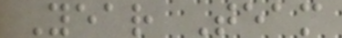Year Team
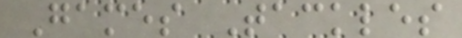Games Tackles
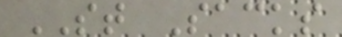ST Sacks
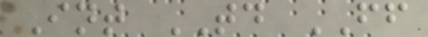Int TD FF
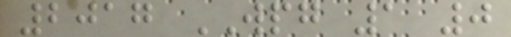2017 WPG 1 0
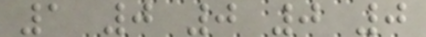1 0 0 0 0
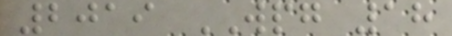2019 WPG 18
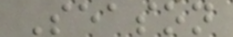Season
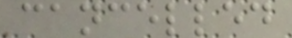cancelled
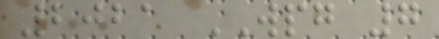2021 WPG 7
